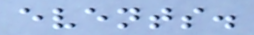events.
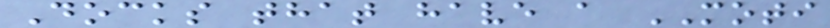Docks that have a MOTI
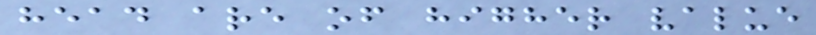head are of higher value
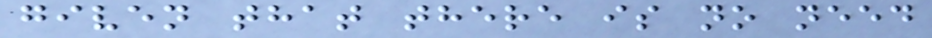given that there is no need
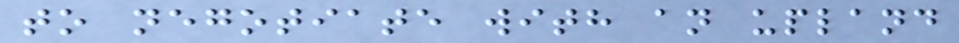to negotiate with an upland
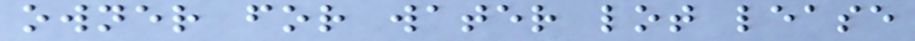owner for water lot lease
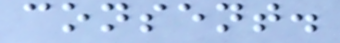consent.
